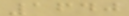1640
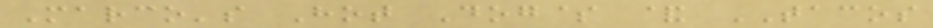Marco's Hot Dog$ & TACOS
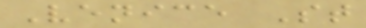Venice St
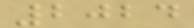2024
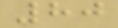80
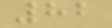82
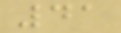41
